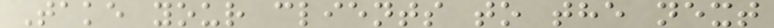Take your clients to the next
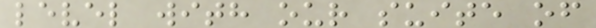level with our suite of
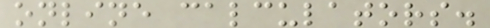online calculators.
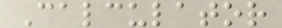Calculator
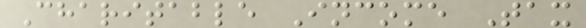Charitable Income Tax
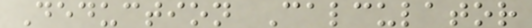Deduction Calculator
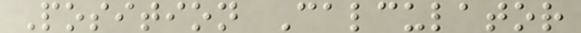Position Calculator
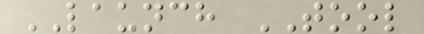LAUNCH TOOL
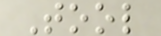Tool
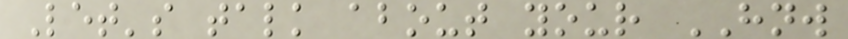Let's talk about your HNW
